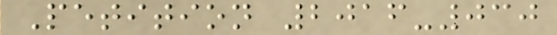Petition 2016-030
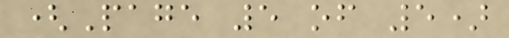(Page 5 of 5)
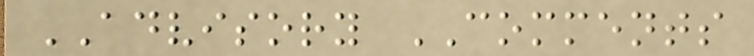ADVISORY COMMENTS
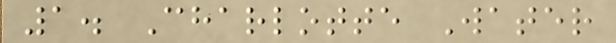1. Charlotte Water
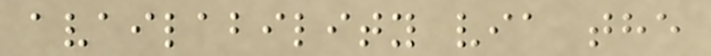availability via the
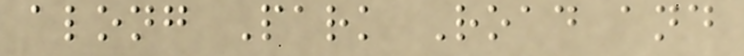along Park Road and
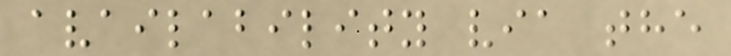availability via the
